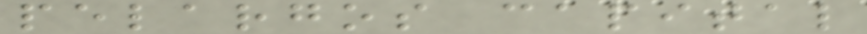pelargos capital
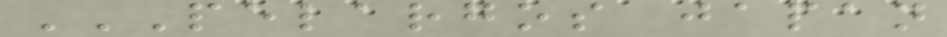PELARGOS JAPAN
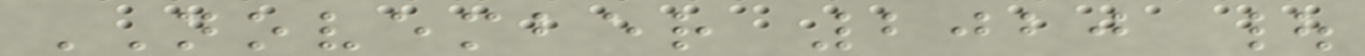NOVEMBER 2020 |
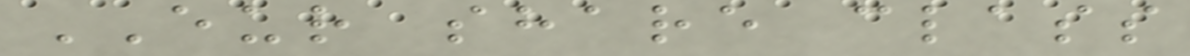EUR share class
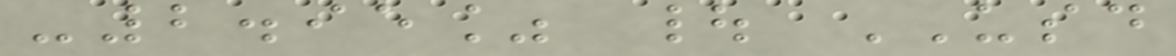-2.95% | USD
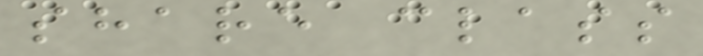share class
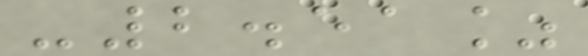-2.51%
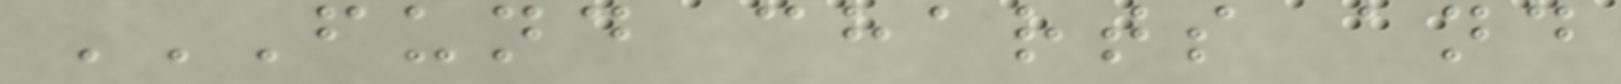FUND CHARTS AND
